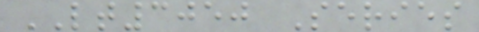LT3050 Series
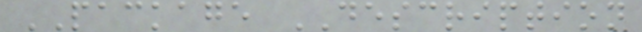PACKAGE DESCRIPTION
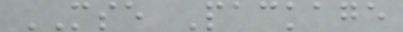MSE Package
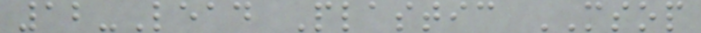12-Lead Plastic MSOP
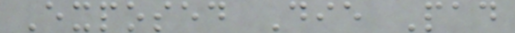Exposed Die Pad
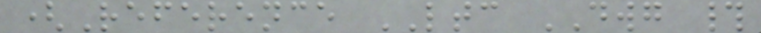(Reference LTC DWG #
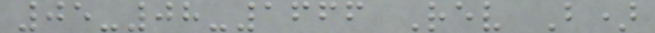05-08-1666 Rev B)
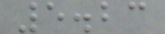5.23
